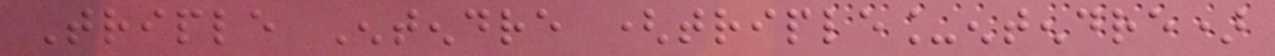Triple Entendre (triple_entendre)
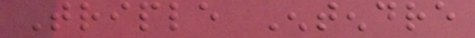Triple Entendre
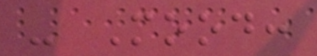- Mood:
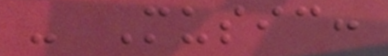- Music:
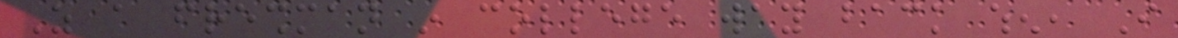As a freshman in college way back when, I
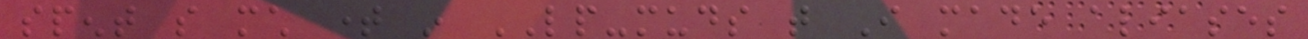spent so much time in LP-muds that I made aliases
